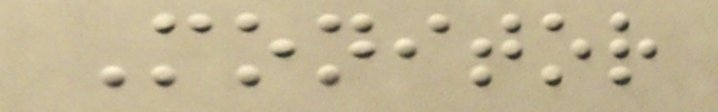Monitor
